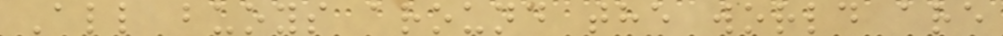All buoys around the world are
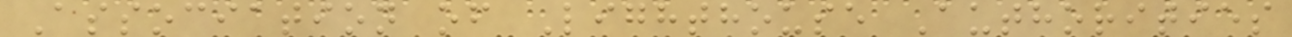Association of Lighthouse Authorities
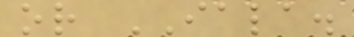or IALA.
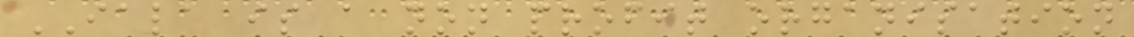IALA is a non profit organisation
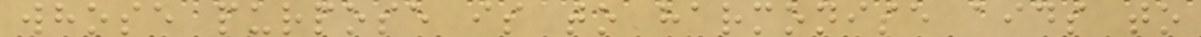whose purpose is to harmonise aids to
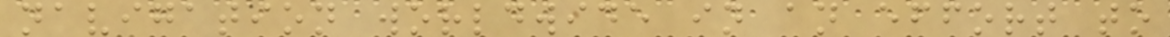navigation worldwide in an effort to
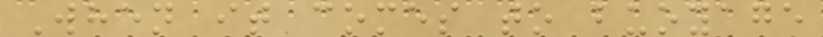When it comes to buoyage
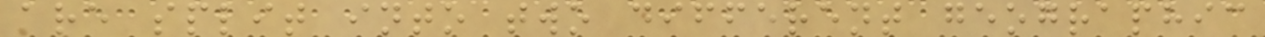are split into two different geographic
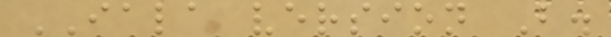IALA version B.
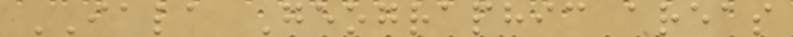IALA Geographic areas
